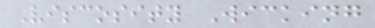Viscosity Wicking
